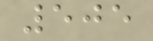505
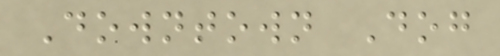Downtown Dog
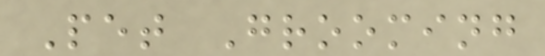Pet Grooming
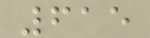615
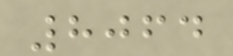8064
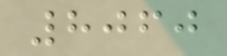8060
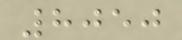8050
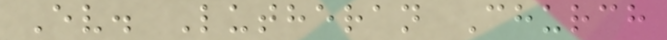Ev. Lutheran Church
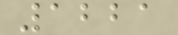1221
